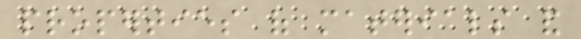properties of materials and
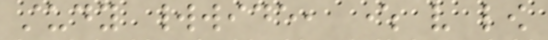study worldwide, where very low
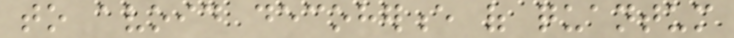to avoid decoherence of quantum
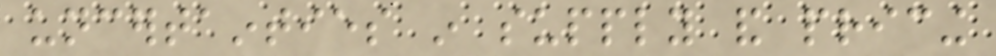uncertainties in supply and pricing
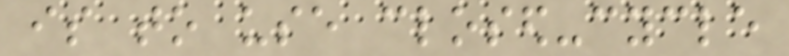is to use closed-cycle
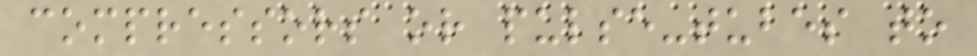compressors or pulse-tubes to
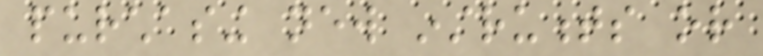purchasing new instruments or
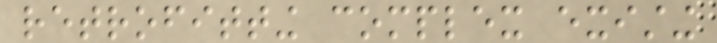retrofitting complex existing
